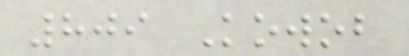809 Kowob
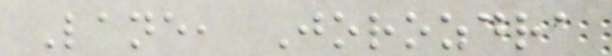Lane, Jorozdra
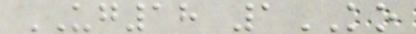UG18 1KO
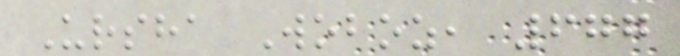Ursha Woboz, 677
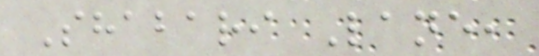Shabari Lane,
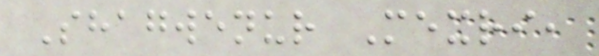Shagwenur Mexri,
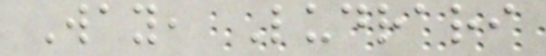Way, Ludrari
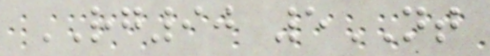RG90 5NT
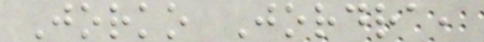Jorko Jordra,
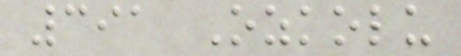391 Ozkolu
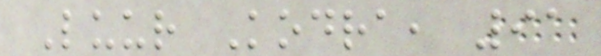Luur Kodra, 91
